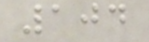104
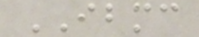IBMC
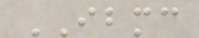IBMC
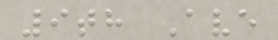9th Ave
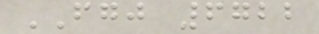FGJ 6722
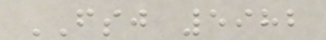FSJ 5982
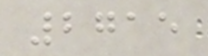2715
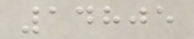14805
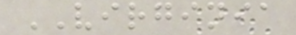VIRGINIA
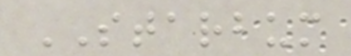STARBUM
